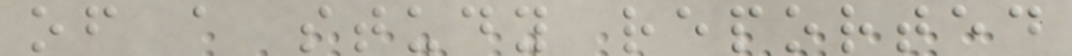of a study reported
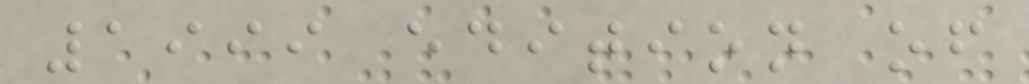1999 edition of
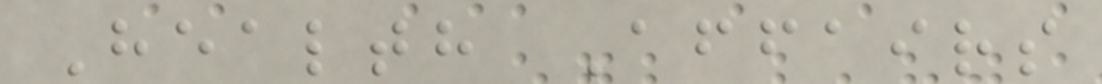Health Affairs
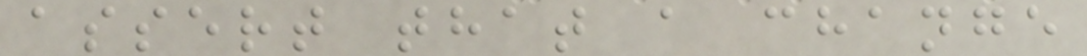assert that a change
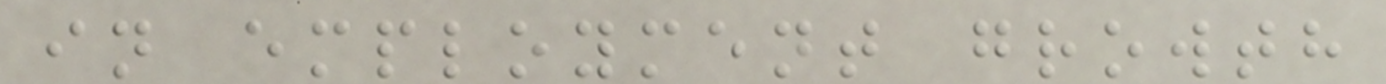in employment growth
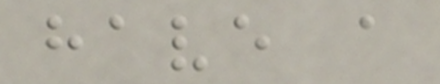have a
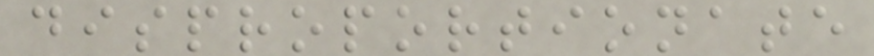disproportionate
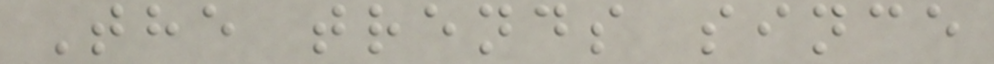The trends since
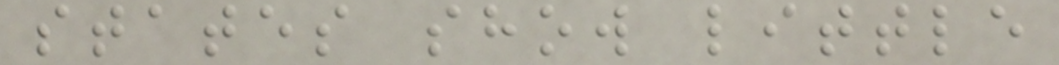states show little
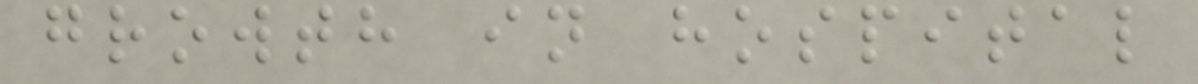growth in hospital
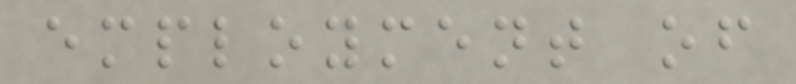employment of
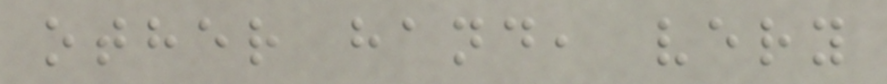other hand, very
